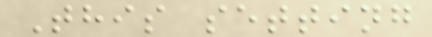This setting
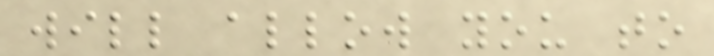will allow you to
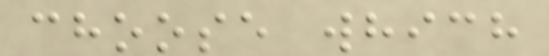choose which
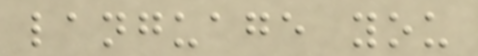language you
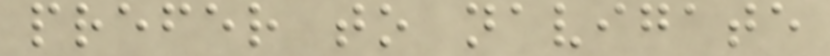prefer to navigate
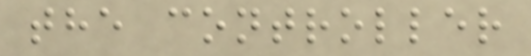the controller
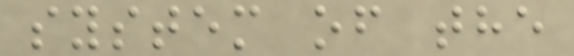system of the
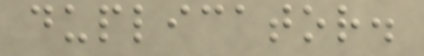duplicator.
